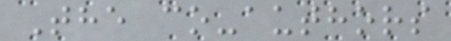The co-authors
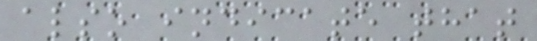also indicate that
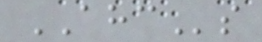AHCs
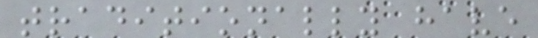traditionally have
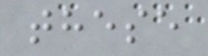these
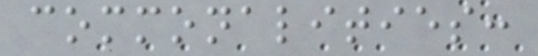commonalities:
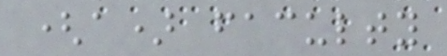(a) faculty
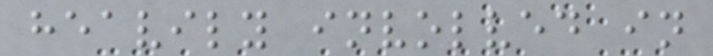heavily involved in
